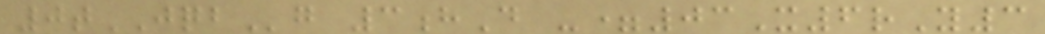0tJQBg 3hD -=03X6rY3
